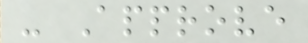- Approve
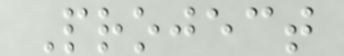Project
